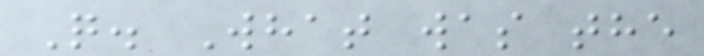Q. What was the
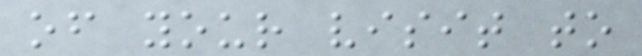of your visit to
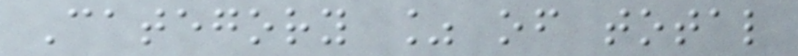Category % of total
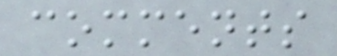comments
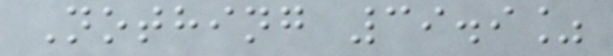Nothing 39.9%
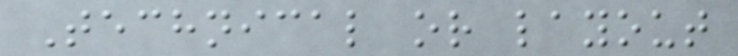Technical or layout
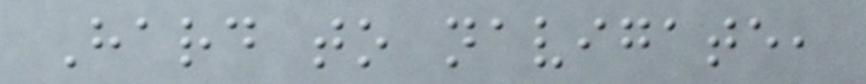Hard to navigate,
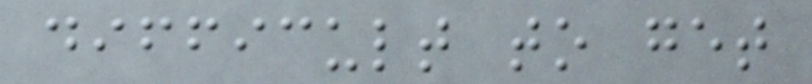difficult to get
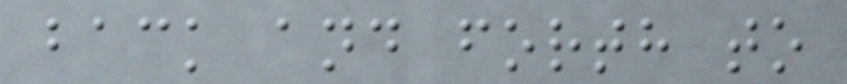back and forth to
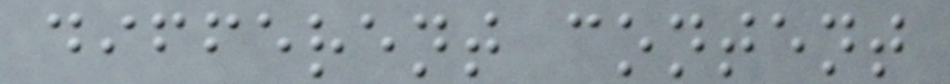different content
